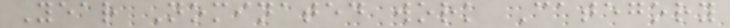Year Nominated work Category
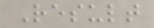Result
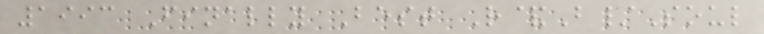1993 Finally Best R&B/Soul
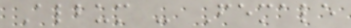Album - Female
